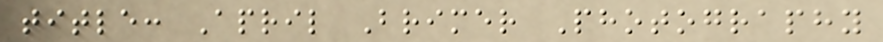title: April Brimer Photography
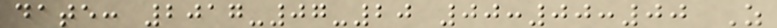date: 2017-07-20 00:00:00 Z
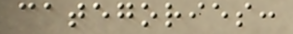categories:
